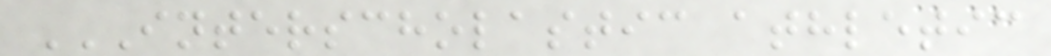INTERSCHOLASTIC ATHLETIC
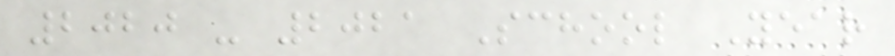2020 - 2021 School Year
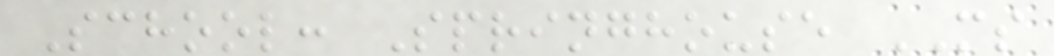School: Springhouse MS
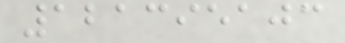121395103
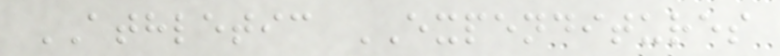ATHLETIC EXPENDITURES
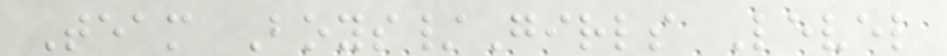Team Boys/Girls Level
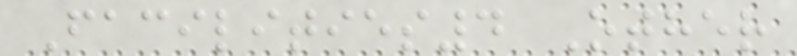Facilities4 Other
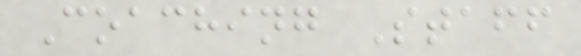Coaching Staff
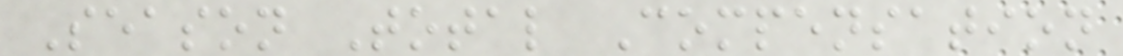Season Total Compensation
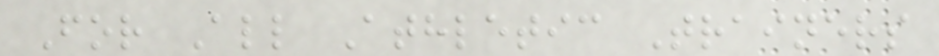For All Athletic Trainers
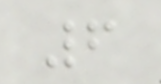6
